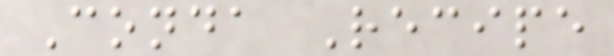Conda Recipe
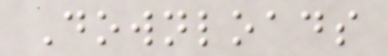Downloads
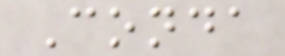Conda
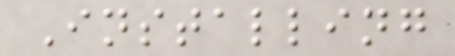Installing
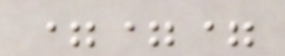===
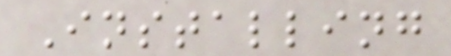Installing
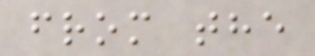from the
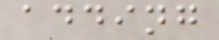adding
